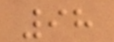98
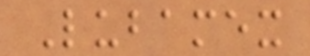Lubamex
